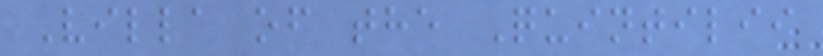Villa of the Quintilii
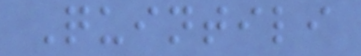Quintili
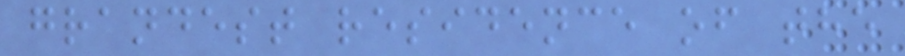grandest residence of the
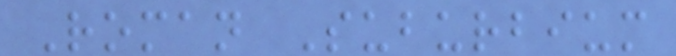Roman Suburbium
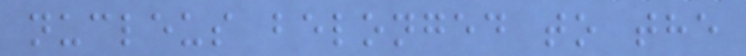nucleus belonged to the
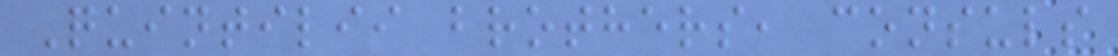Quintilii brothers, consuls
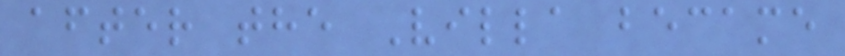after the Villa became
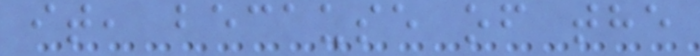it, because of the
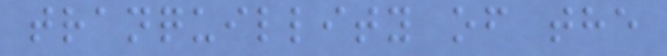tranquillity of the
